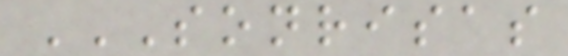SONRISAS
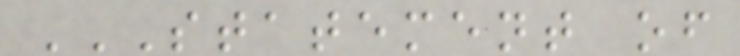STATEMENT OF
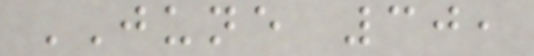JUNE 30,
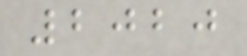2020
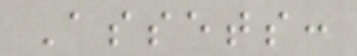Assets:
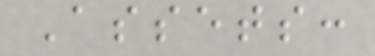Assets:
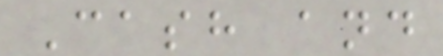Cash and
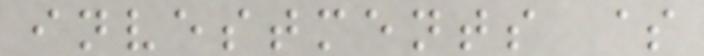investments $
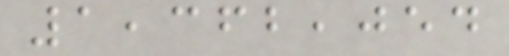1,362,054
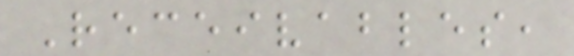Receivables,
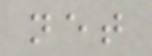net
